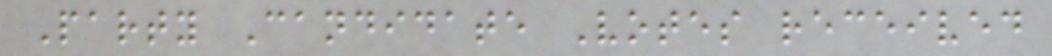Party Candidate Votes received
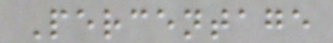Percentage
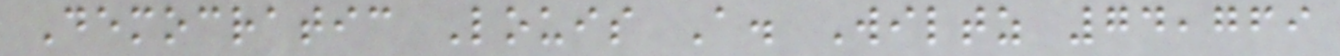Democratic Louis A. Wiltz 74,769
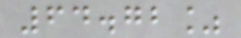64.72%
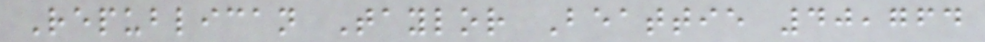Republican Taylor Beattie 40,764
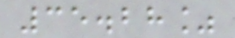35.28%
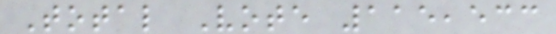Total Vote 115,533
